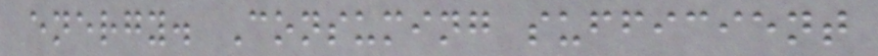energy. Consuming sufficient
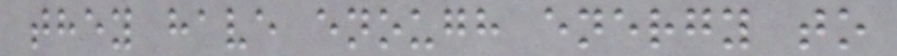they have enough energy to
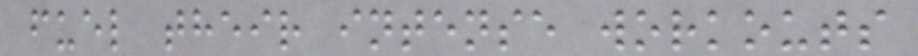fuel their intense workouts
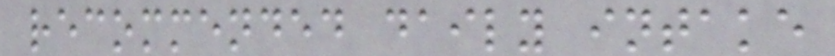recommended daily intake
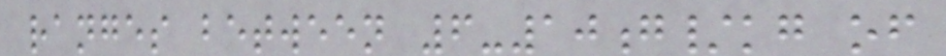ranges between 6-10g/kg of
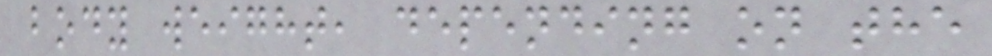body weight, depending on the
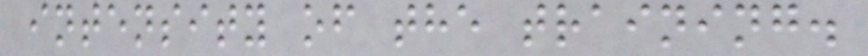intensity of the training.
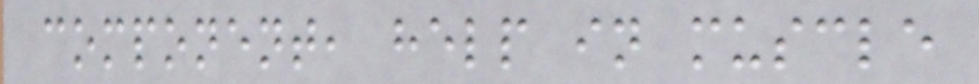component, help in muscle
